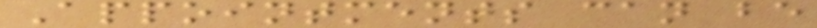Appointments can be
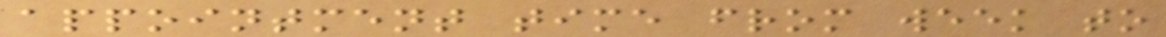appointment time from week to
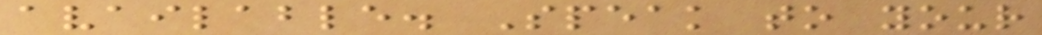available. Speak to your
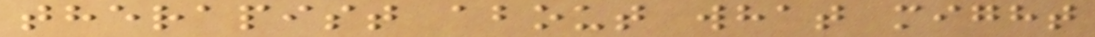therapist about what might
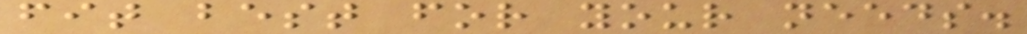fit best for your needs.
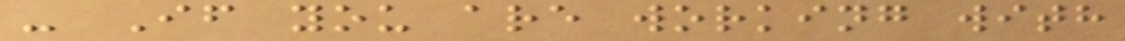- If you are working with
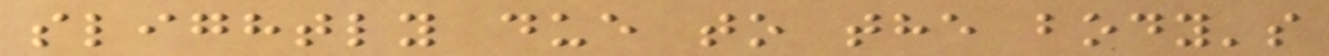slightly due to the body's
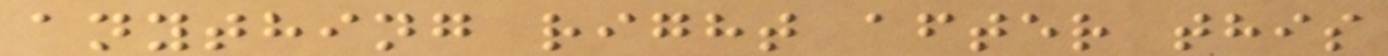anything right after this
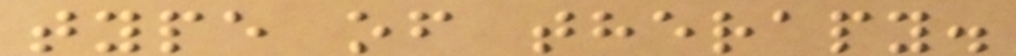type of therapy.
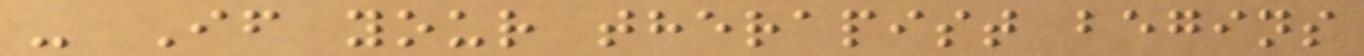- If your therapist begins
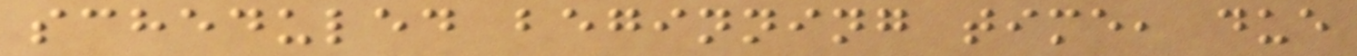scheduled beginning time, due
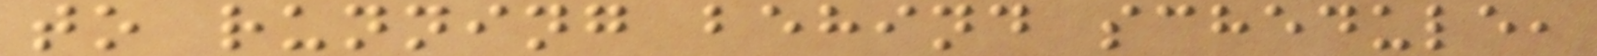to running behind schedule,
